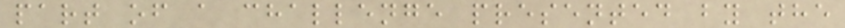part of a challenge presented by the
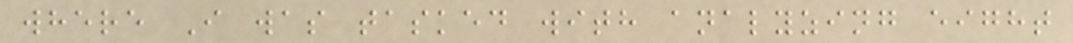where I was tasked with analyzing eight
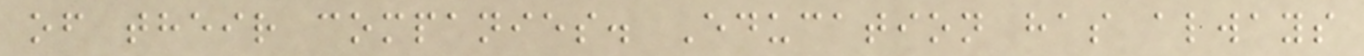of their companies. Education has always
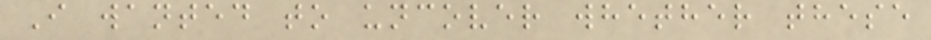I wanted to uncover whether these
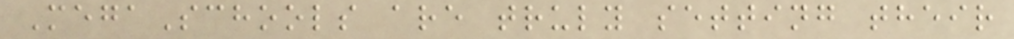MegaSchools are truly setting their
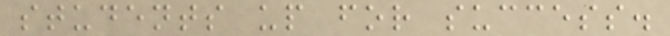students up for success.
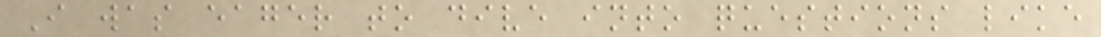I was eager to dive into questions like
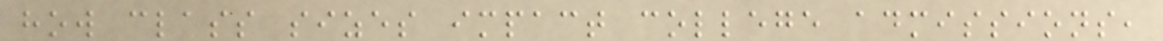how class sizes impact college admissions,
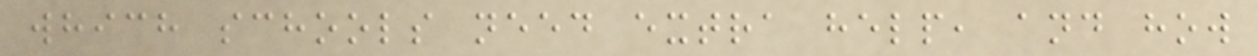which schools need extra help, and how
